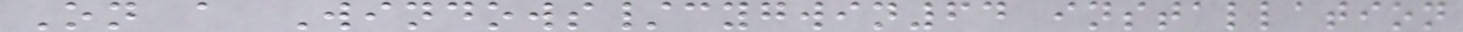On a Windows/cygwin64 installation
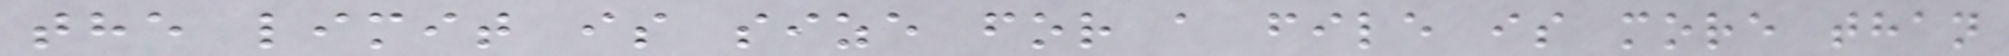the limit is size for a file is more than
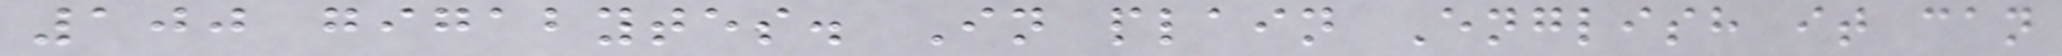100 gigabytes. In plain English it can
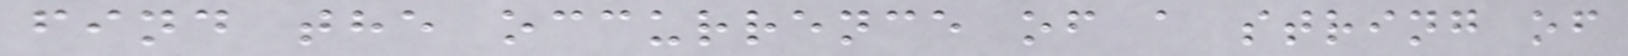find the occurrence of a string of
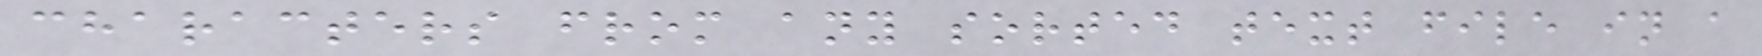characters from any sorted text file in a
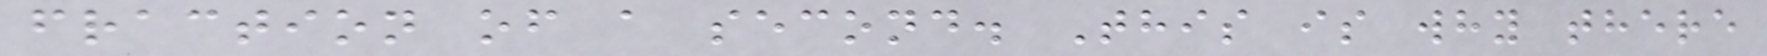fraction of a second. This is why there
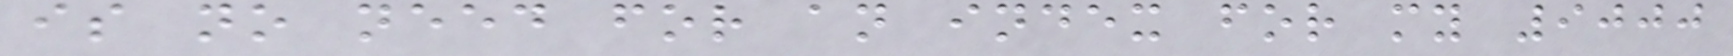is no need for an index for my 9000
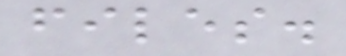files.
